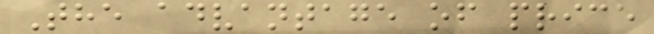The advantage of price
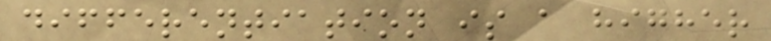differentiation is a higher
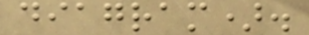diagram).
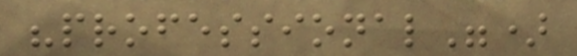"professional")
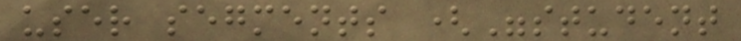user segments ("student
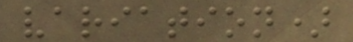variation)
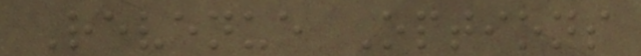Revenue Options
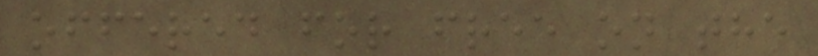offered for free on the
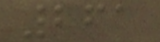261
